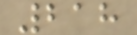218
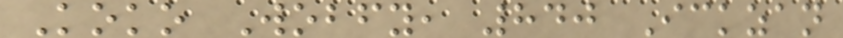Koko Wobfy, 840 Ickzan
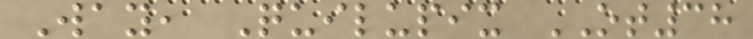Way, Quilupix OT38
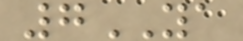7YA
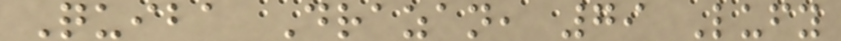Quiba Drazan, 79 Lufy
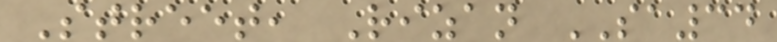Street, Rizan SA34
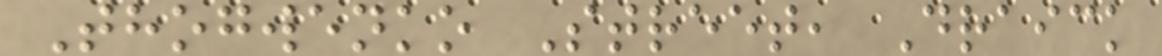Thogwenko Street, Draick
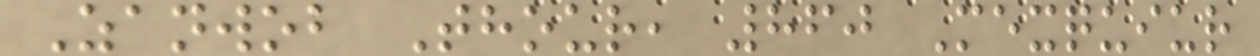Zanwob Thour, 860 Mexquiur
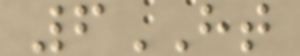6HT
